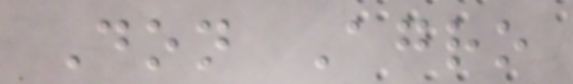Don Agro
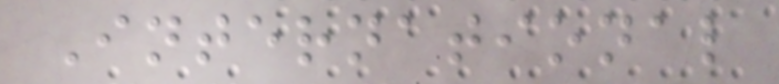International
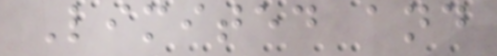Limited and
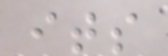its
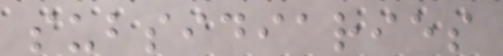subsidiaries
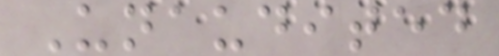Unaudited
